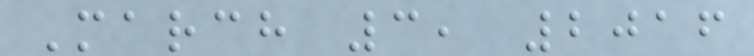March 3, 2016
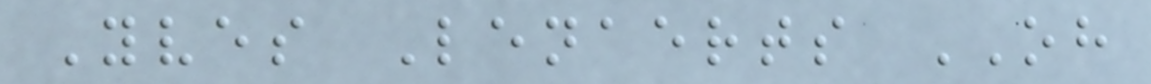Yves Lenaerts OH
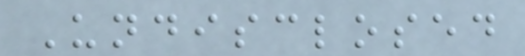Undisclosed
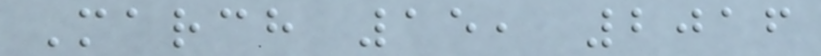March 15, 2016
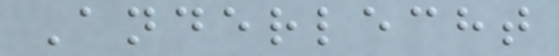Anderlecht
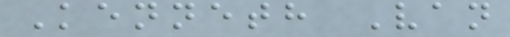Kenneth Van
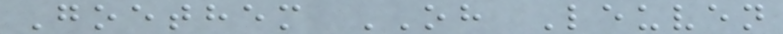Goethem OH Leuven
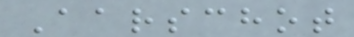Aarschot
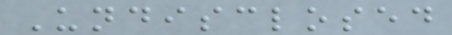Undisclosed
